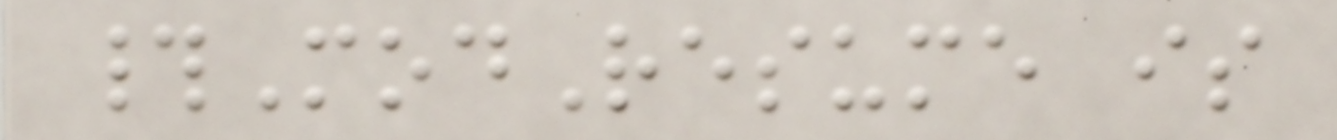#ModResume is
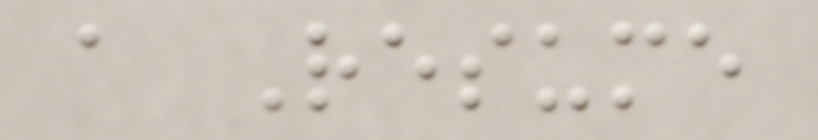a Resume
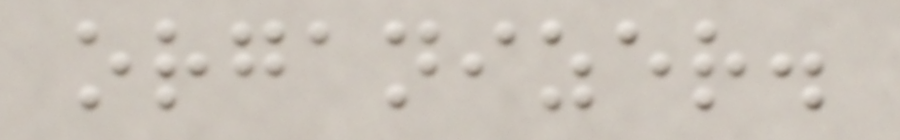organizer.
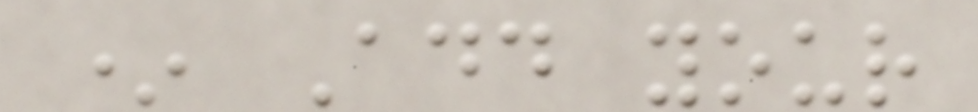* Add your
